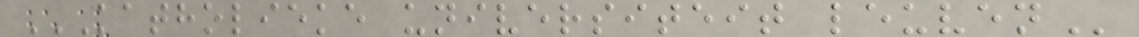KATHOLIEKE UNIVERSITEIT LEUVEN
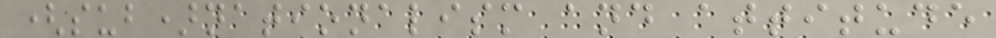(sub)nationalism and attitude
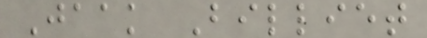Jaak Billiet
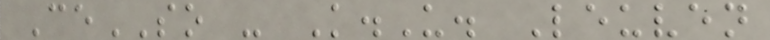CeSO - K.U. Leuven
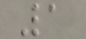1
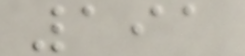191
